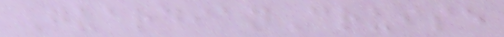GuardianCruise
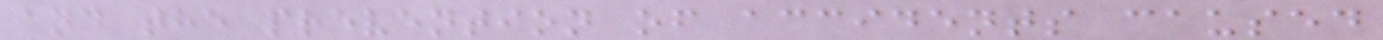and the prevention of accidents caused
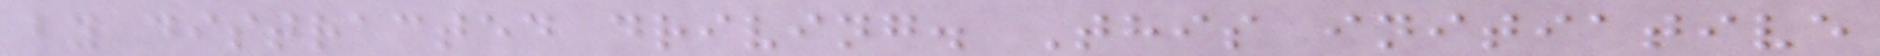by distracted driving. This initiative
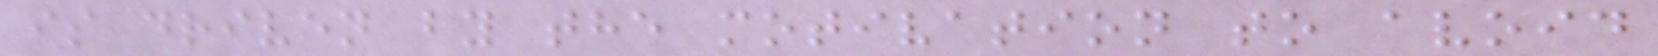is driven by the motivation to avoid
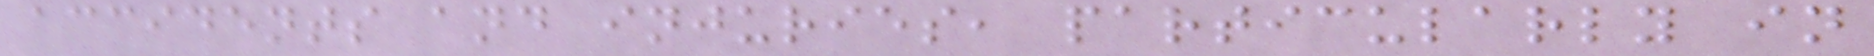accidents and injuries, particularly in
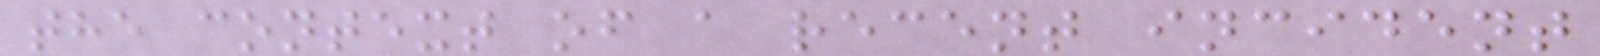the context of a recent incident
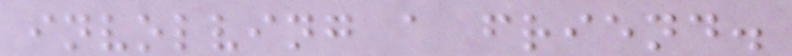involving a friend.
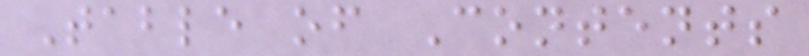Table of Contents
